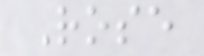Rose
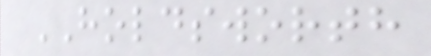HOLDSWORTH
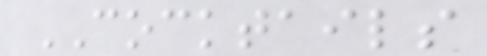COCKTAILS
